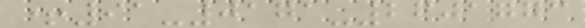+91-0171-2601773
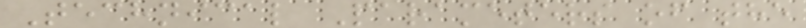Technical Parameters of the
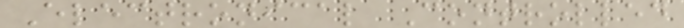Electronical Controlled
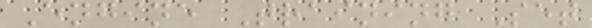Engine Training Set
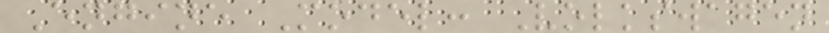Engine Model: Volkswagen
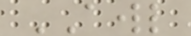AWL
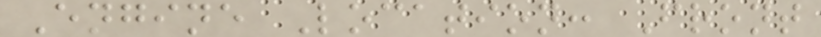Engine Location: Front
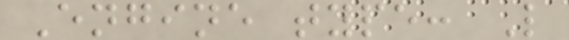Engine type: L
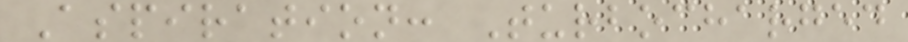Aspiration: Turbocharged
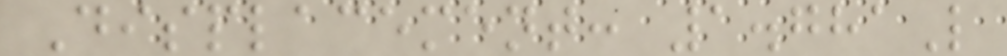Displacement: 1.781L
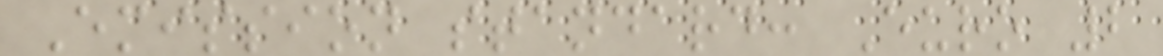Emission standard: Euro 2
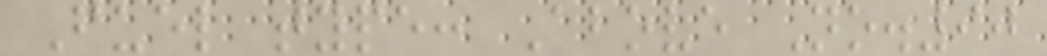Fuel type: Above No.90
